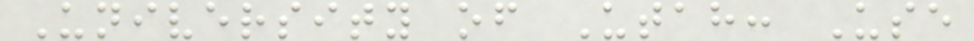University of Utah: Use
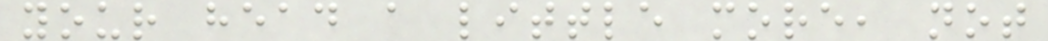your head a little more, not
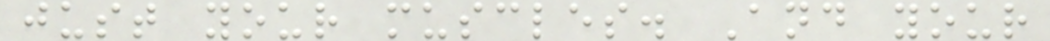just your muscles. And your
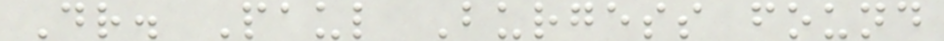Dr. Paul Burgess found
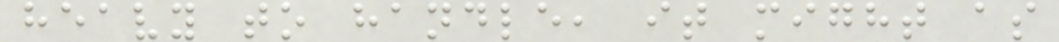heavy to handle, it might as
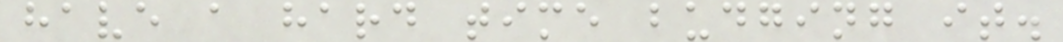have a hard time budging it.
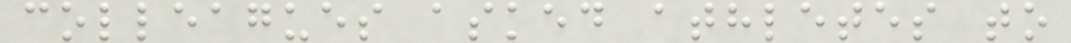colleagues asked athletes to
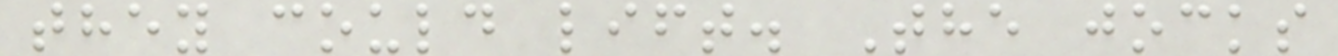they could lift. The jocks
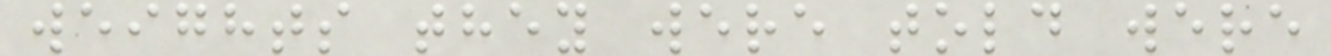weights they were told were
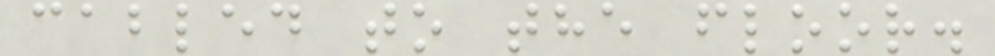cabled to the floor.
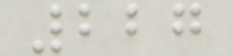227
